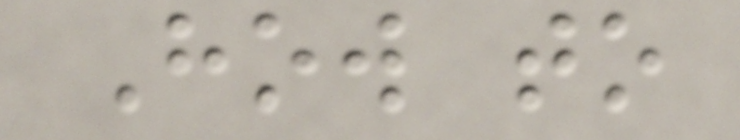How to
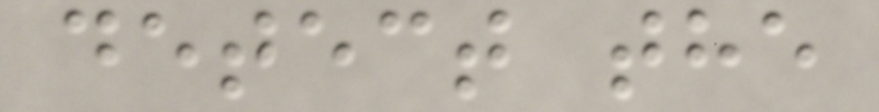detect the
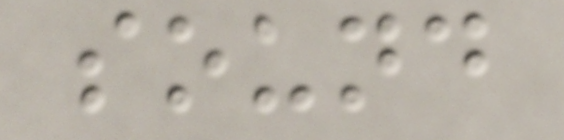sound
